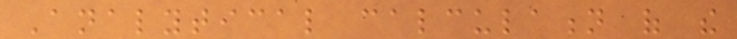Analytical calculation of the
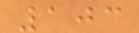103
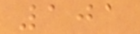101
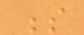s
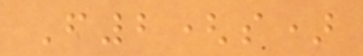F2(s)
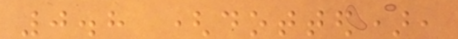0.8 (dotted),
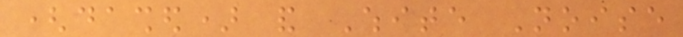(dashed) and White Noise
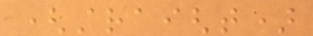(straight)
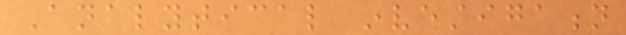Analytical investigation
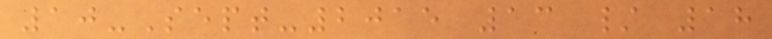10-Sept-2015 13 / 18
